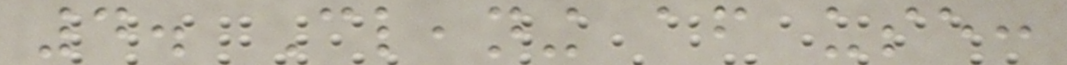4. Cleaning after use:
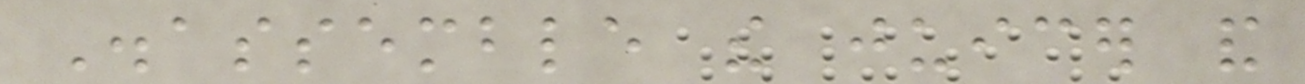Disassemble the juicer and
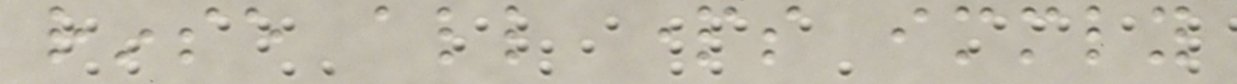rinse all parts immediately
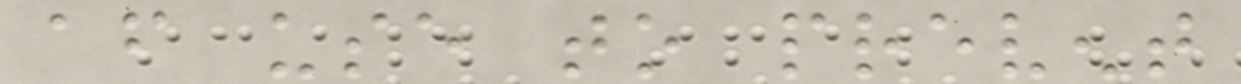after use to prevent
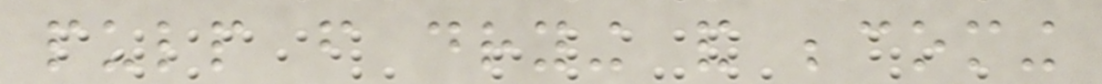pulp from drying and becoming
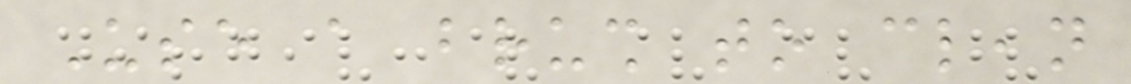Use a brush to clean
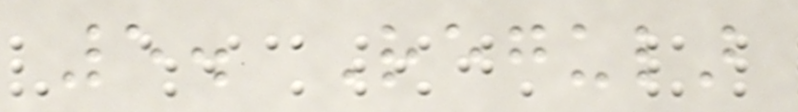5. Regular
